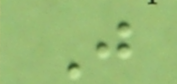J
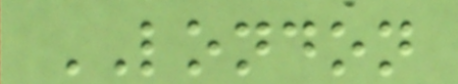LONDON
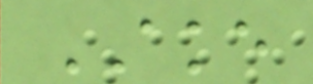AKE
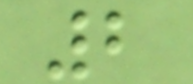2
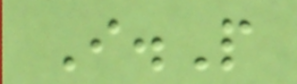I.P
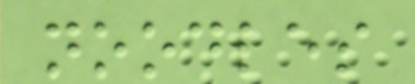noodles
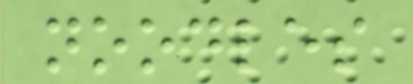noodles
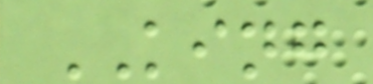KING
